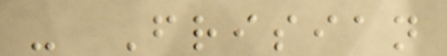- Frisian
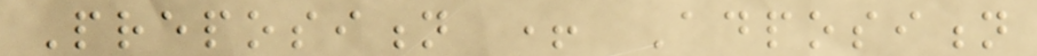Preposition + Adposition
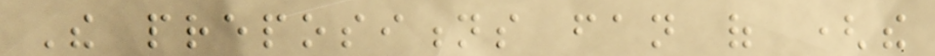The prepositions fan of (the
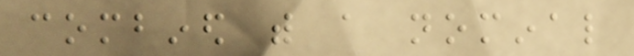combined with a nominal
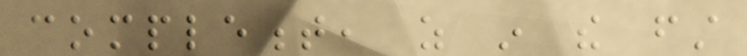complement, as in the first
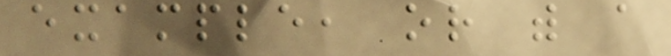example, or with a
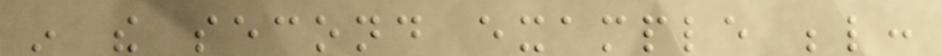in the second example below:
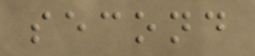second
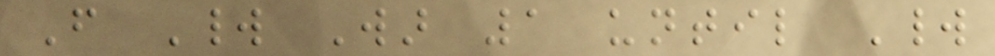From World War 1 until World
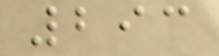293
